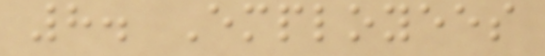8. Employees
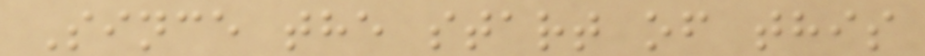Since the start of this
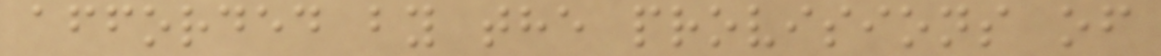afforded by the provisions of
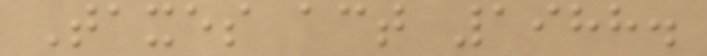Taxes act 1988.
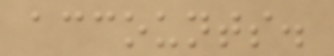accounts.
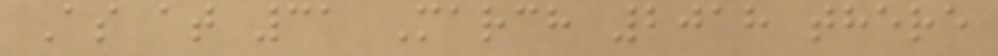As at 31 March 2018 there
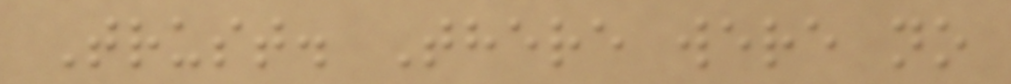Trust. There were no
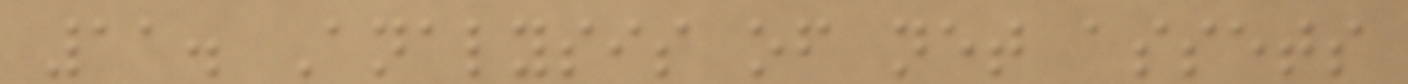11. Analysis of net assets
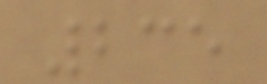235
